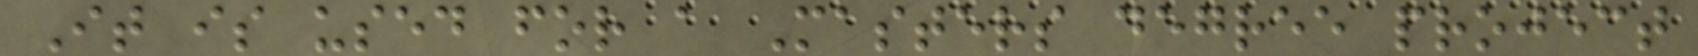It is used for a Masters degree project
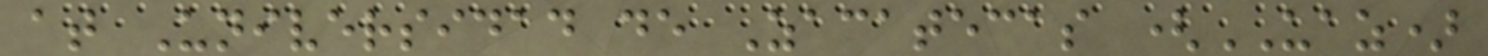at Universidad de Zacatecas (UAZ)
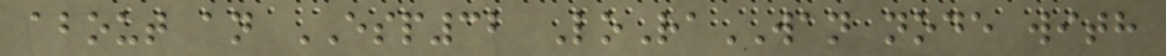about an ESP32 LoRaWAN node with
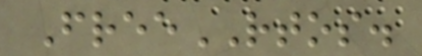FreeRTOS.
